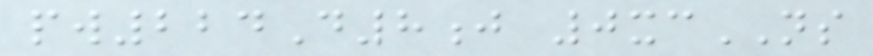pw224D8j 0xcNS
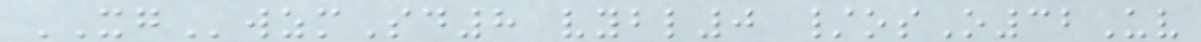XGwzmSd8 vybl0 /osO32Uv
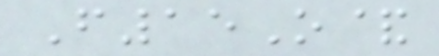F15O&
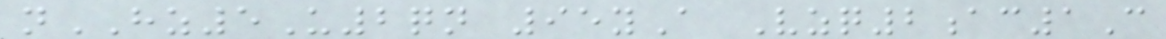nHZ5U2qn 95yA Vzq2ac1C
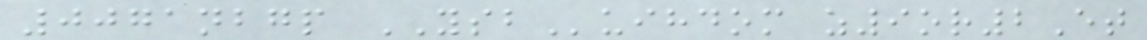0071nbgp YSBuihdom z9or2Et
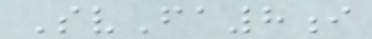SvFa8i
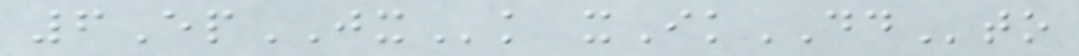6EpJXk xIkDDto
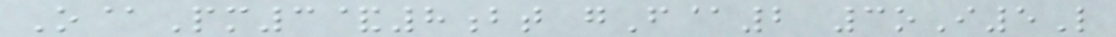O@Pm3&8bt gF@2 3oI5L
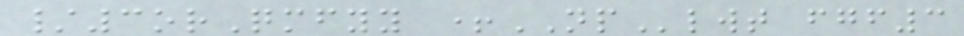/3orQmfyy +NPlwt fgf3
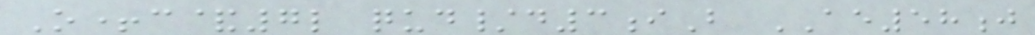O+c&7l qud/d3iB AE58j
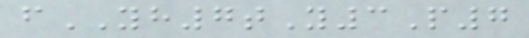fYH7tY3P7
